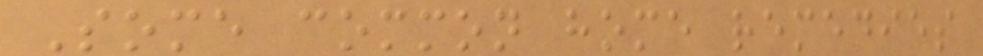Some common home remedies
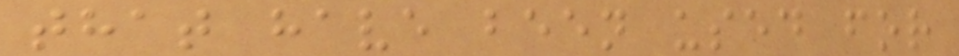that have been used for
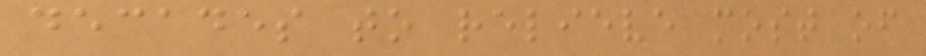decades to relieve most of
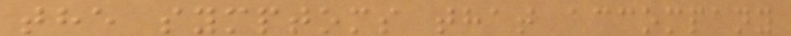the symptoms that accompany
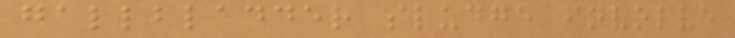gallbladder sludge involve
